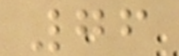76
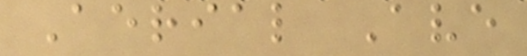Aerial Ave
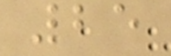25
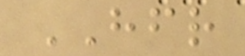HFR
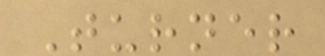Turner
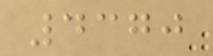4370
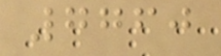7760
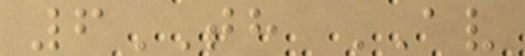6TH AV
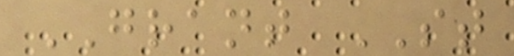GRANT ST
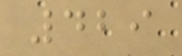429
